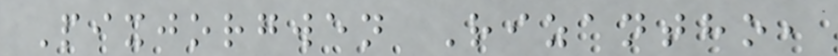Pixjorgwen Rizantho,
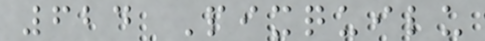624 Pixquilu
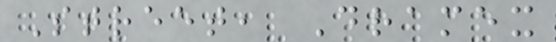Street, Dramex
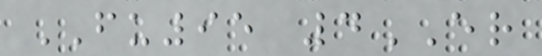FU95 4ER
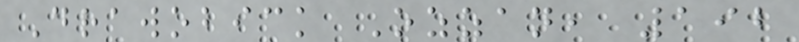Drawobick Ozzan, 192
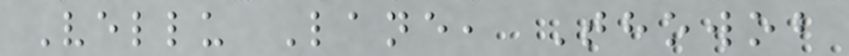Vellu Lane, Thowob
